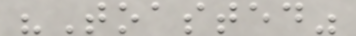"Toasted"
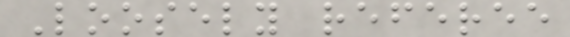Loosely referee
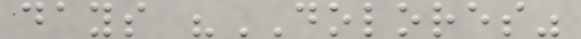days "DOLORES"
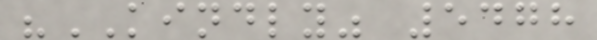"KINDLY" 5478
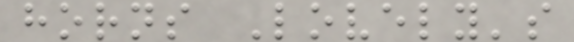horns Lovely's
